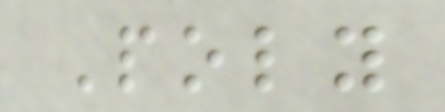Poly
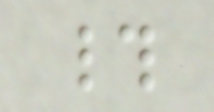#
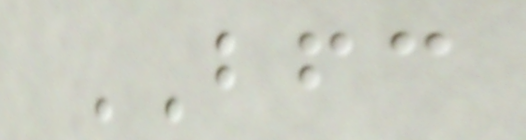BFC
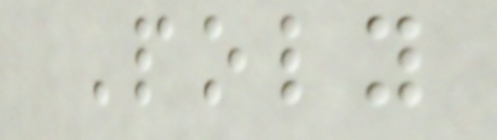Poly
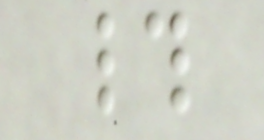#
